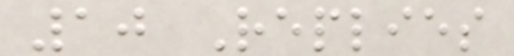10 Replies
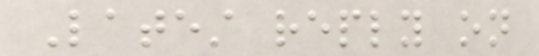Latest reply on
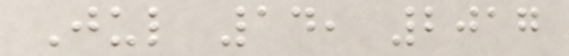Jul 14, 2017
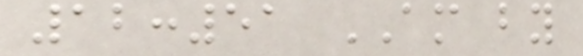12:51 AM by
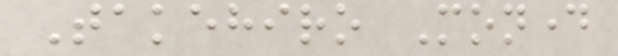Takehiro Monday
